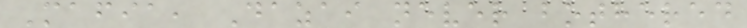Mafia, Dazai never bothered
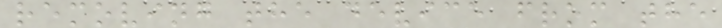removing the device from the
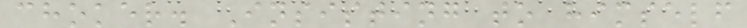choker. Insisting to himself
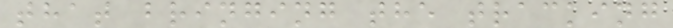that bringing the tracking
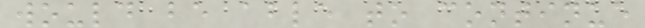would be able to continue
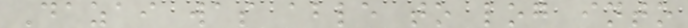Dazai was able to log into
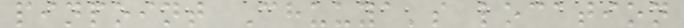pinpoint Chuuya's location
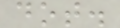dot.
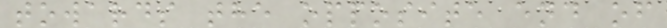towards the opposite end of
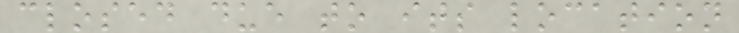closed due to its location
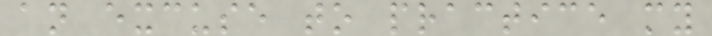an excuse to practice my
